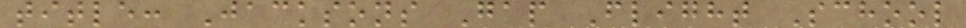title: Jacksons Gap Flight School
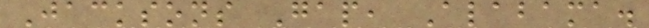Jacksons Gap, Alabama.
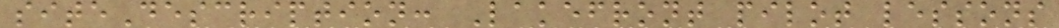siteDescription: Lakefront pilot lessons
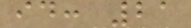id: 21
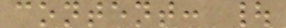content: |
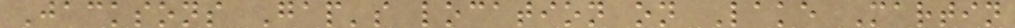Jacksons Gap's location on Lake Martin
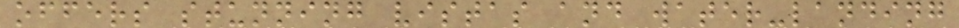offers stunning vistas and water-landing
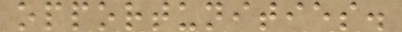opportunities.
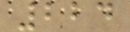224
